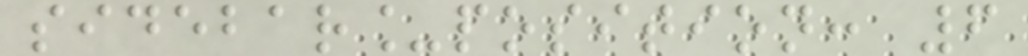sidebar_position: 6
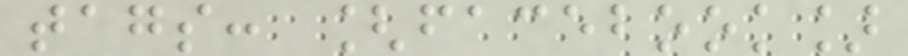tags: [facebook]
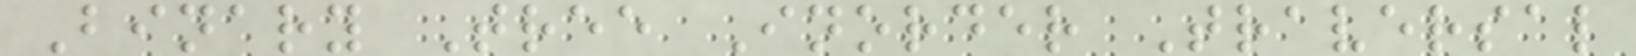Binary Tree Inorder Traversal
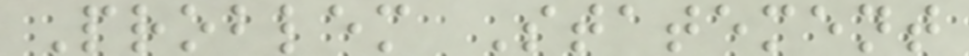Problem Statement
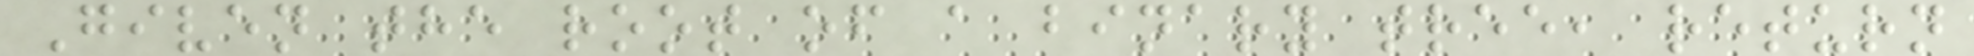Given the root of a binary tree, return
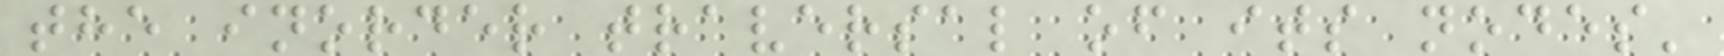the inorder traversal of its nodes'
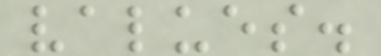values.
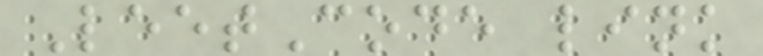LeetCode link
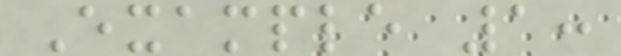Example 1:
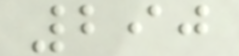290
